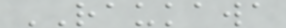RAUKAWA
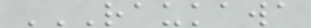RAUKAWA
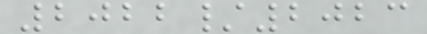2022/2023
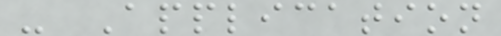- Application
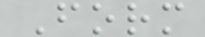Form
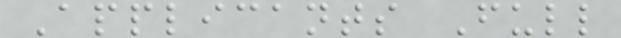Applicants Full
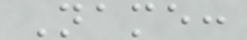Name:
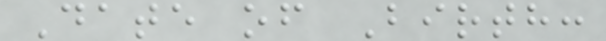Date of Birth:
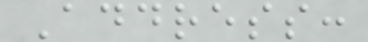Address:
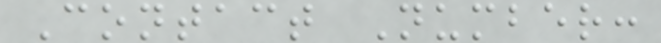Contact Number:
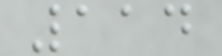114
